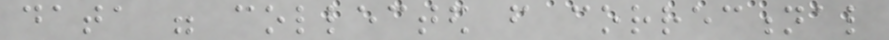data were collected from correctional
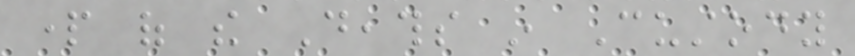part of the Deaths in Custody
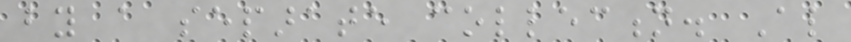by a separate collection. Also
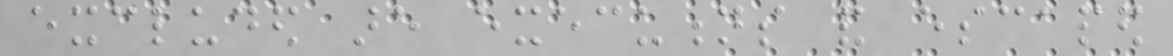excluded are executions and escaped
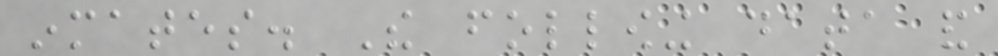inmates. The following data and
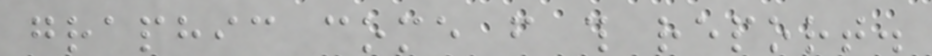graphic come from this report.
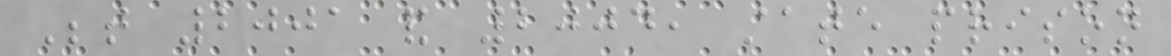Between 2001 and 2004, state prison
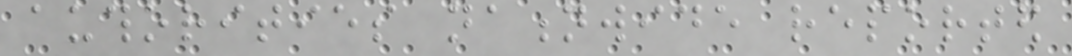authorities nationwide reported
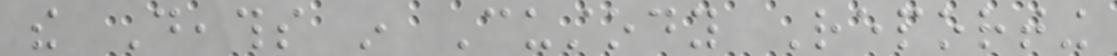the Deaths in Custody Reporting
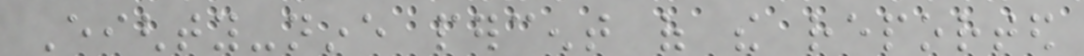Eighty-nine percent of the reported
